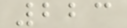223
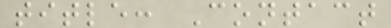title: Contact
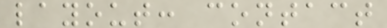layout: contact
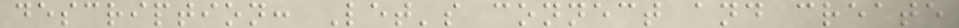description: Let's connect and create
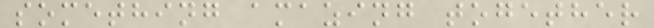something amazing together
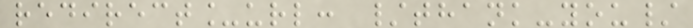redirect_url: /thank-you/
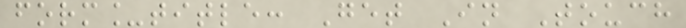form_title: Get In Touch
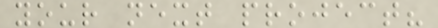your next project?
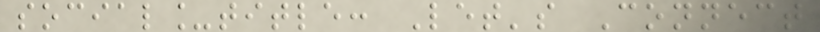social_title: Let's Connect
